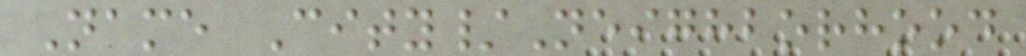Name City/Neighborhood
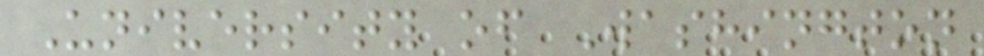University of Washington
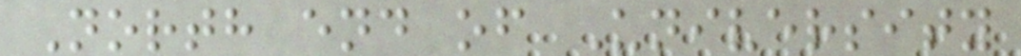North end of University
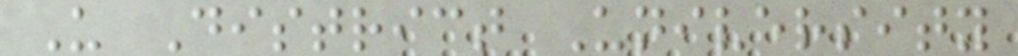U District University
